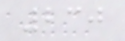230
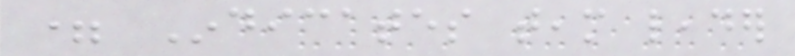= Indicates team leader
